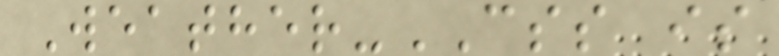Weather-CSS is
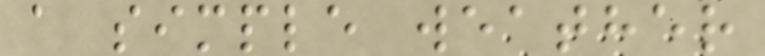a simple weather
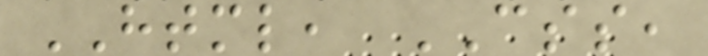HTML, CSS,
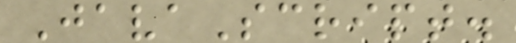JavaScript.
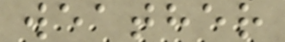weather
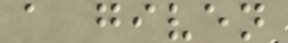a given
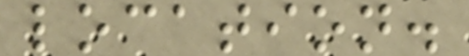location.
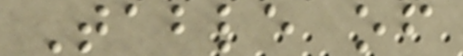Table of
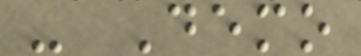- Demo
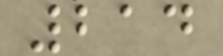214
